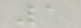1
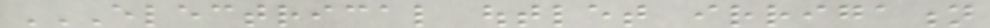ELECTRICAL OUTLET IRRIGATION
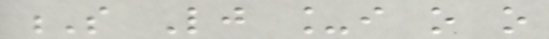S Lj _i o o
